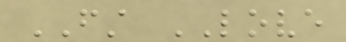FIRST LOVE
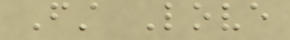First Love
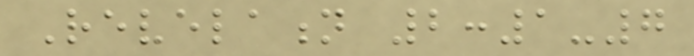Revelation 2:1-7
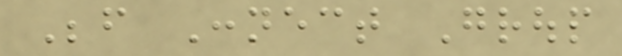Before Connect Group
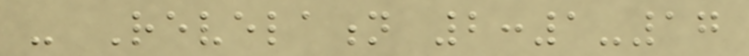- Revelation 2:1-17
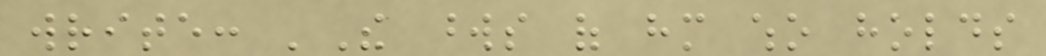write: 'The words of him who holds
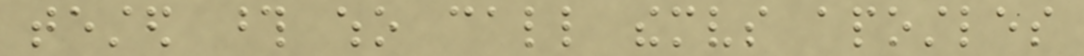tested those who call themselves apostles
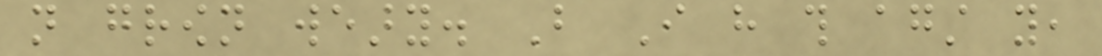not grown weary. But I have this against you,
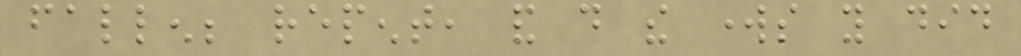fallen; repent, and do the works you did
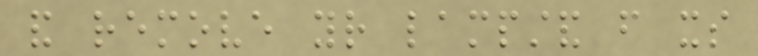and remove your lampstand from its
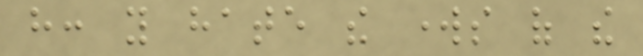have: you hate the works of the
